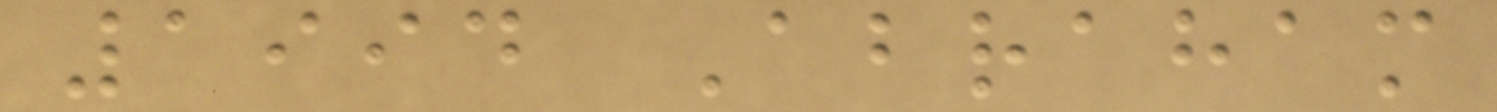1994 Abraham
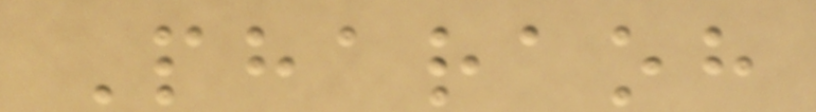Pharaoh
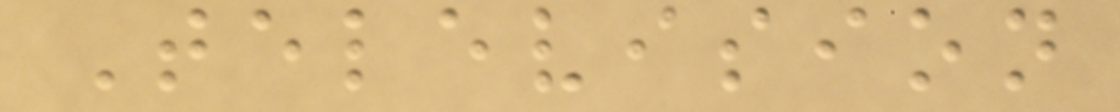Television
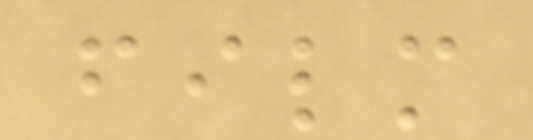film
